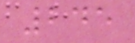245
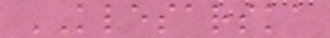KLESARSKA
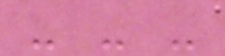- - -
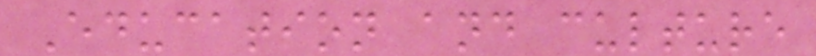Education and culture
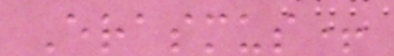Erasmus+
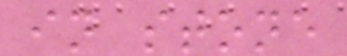in stone
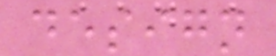design
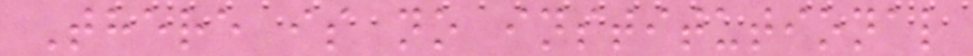There is no institutional
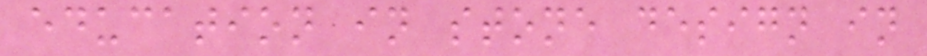education in stone design in
